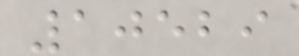10529
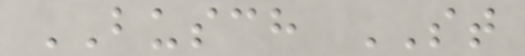BUSCH ST
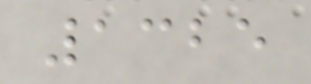1325
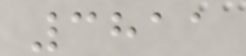3811
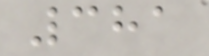381
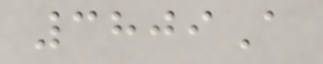3809A
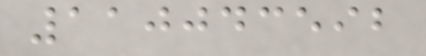110043592
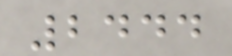2444
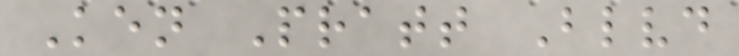Ken Pratt Blvd
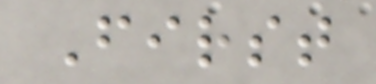First
